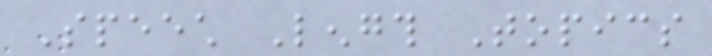Speech Length Topics
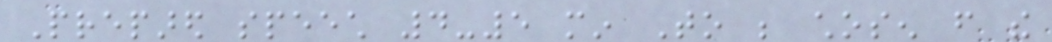Prepared speech 4-5 min To be chosen from the
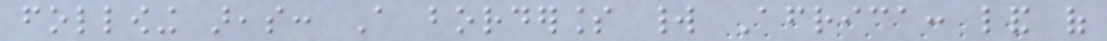following areas: A borderless world Africa: land of
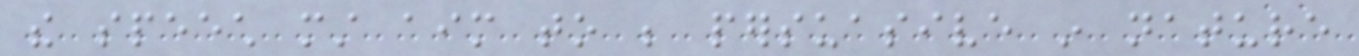the speech must aim to be persuasive in nature
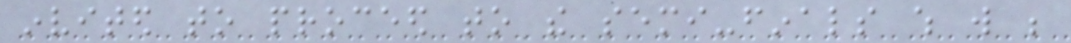invited to proceed to the semi-finals which will be
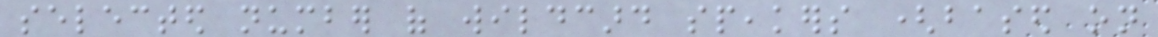selected number of wildcard speakers (based on
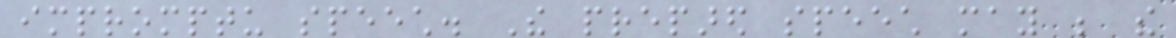impromptu speech. The prepared speech may be the
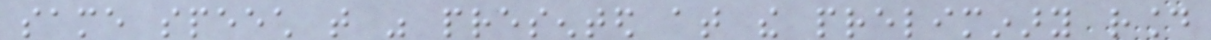same speech that was presented at the preliminary round
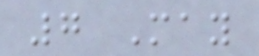7 May
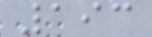193
